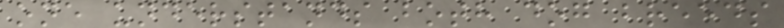one understands both dog breeds
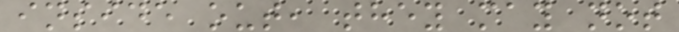inside out, they may not
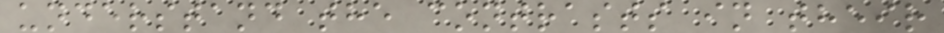understand the contrasts in their
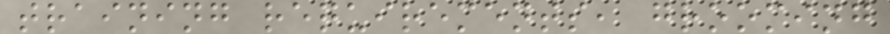training requirements, grooming
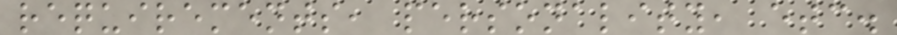requirements, personality, etc.
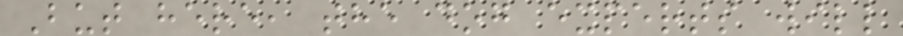But here, the dog experts will
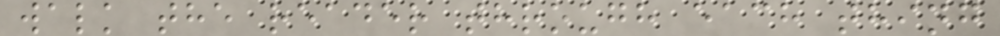walk the reader through each thing
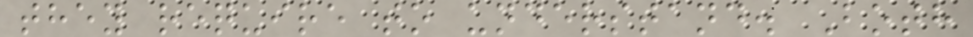they require to understand. Both
